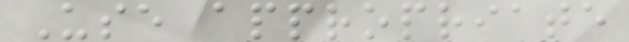Use appropriate
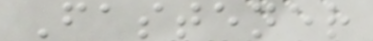Fastener
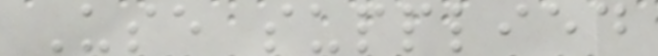Use supplied
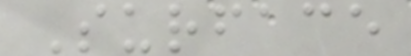Surface
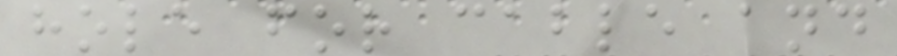hole for cable and
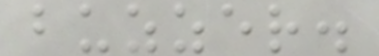buzzer.
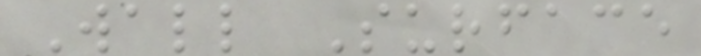Wall Surface
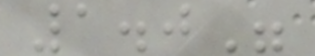1.0"
